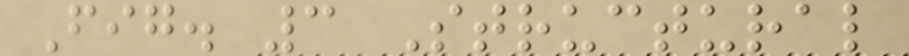Fig. 3 Structural
